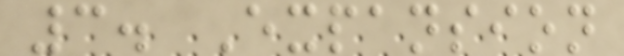3. Expansion
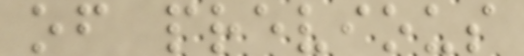of previous
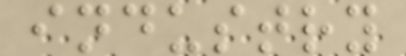industry
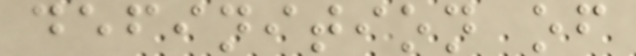definition of
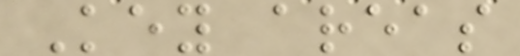Key areas
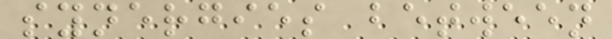synergies between
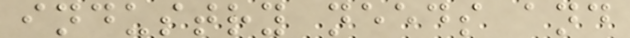industry needs and
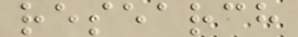research
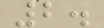2.
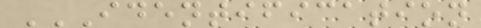IDENTIFICATION
